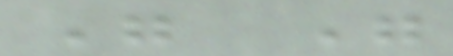" "
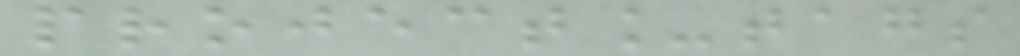project_tags
